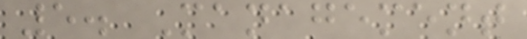5. Management
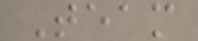Team
